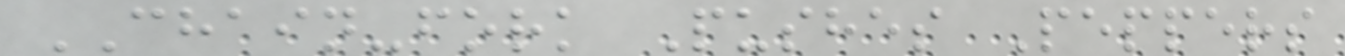CHAIN-fork Pushes Peppers
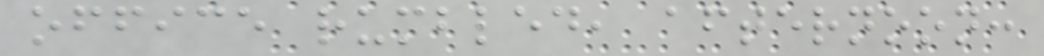office rumbled, afternoon:
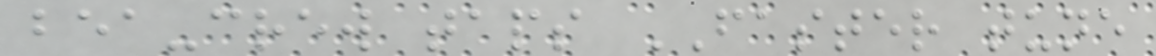bea-crew taps FASTER tune
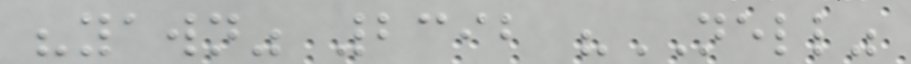"yawn" 2392 "NELL"
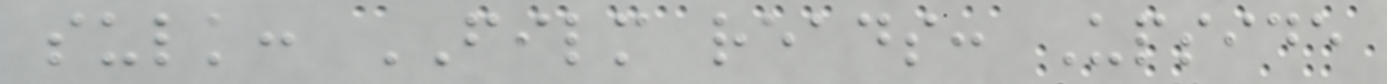sulk: FILM reads: Upside
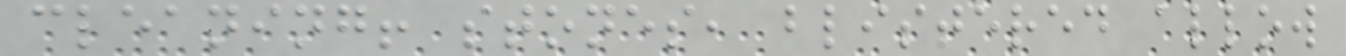cleaning! stones, blistered allow
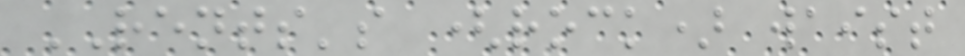RENTS's (rock) waist
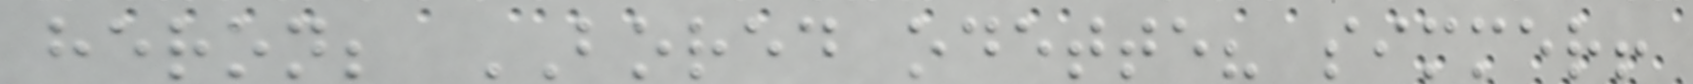heron; BORED odette? simmer!
